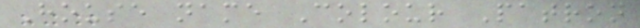House name Colour Patron
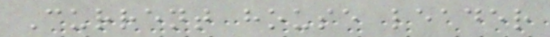Current house leader
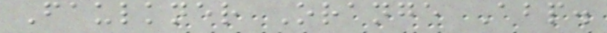Faulkner Orange Abp.
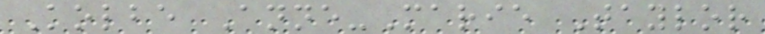Kolbe Anne-Marie Taylor
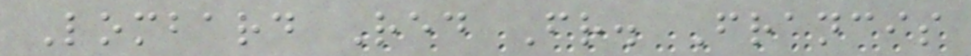Lombard Red Fr. Francis
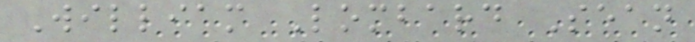William Lombard Sean
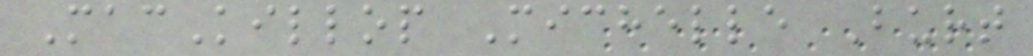MacKillop Michelle Burt
